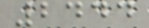2444
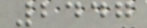2447
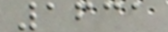1631
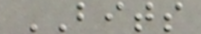BITS
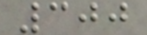300
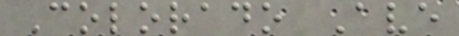Colorado Ave
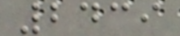2439
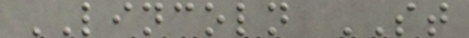LINCOLN ST
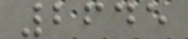2645
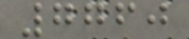7760
